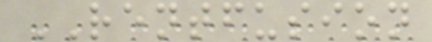RENTFUSION
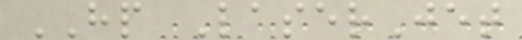HP LaserJet
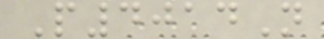P4014N
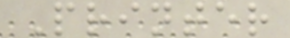Printer
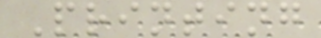Printing
